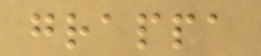grappa
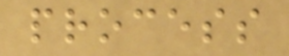process
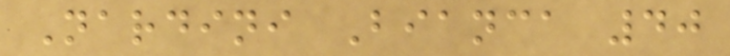Nardini Bianca 40
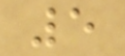5
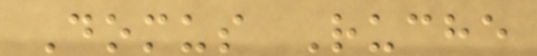Domus Ruche
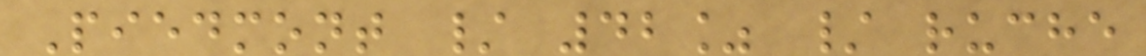Piedmont / 42% / ruche
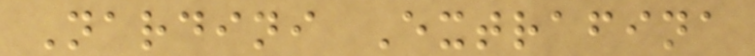Nardini Extrafina
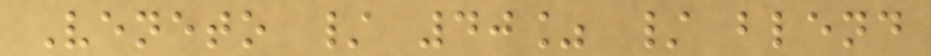Veneto / 40% / blend
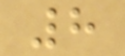8
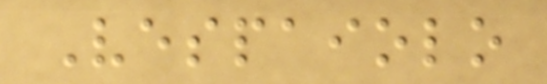Vespaiolo
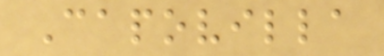Capovilla
